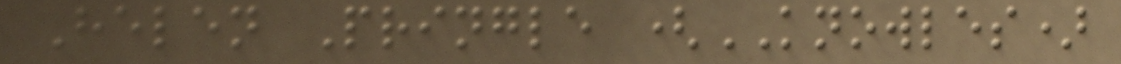Helen Pringle (KNOWLES)
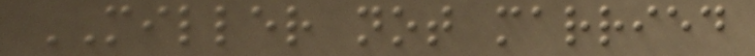MILLER not married
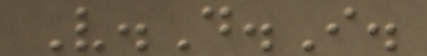V.D.I.
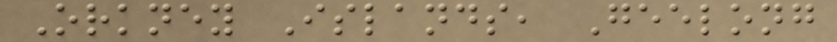Orkney Islands, Geelong
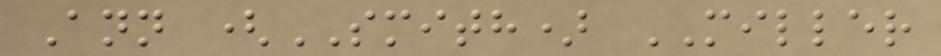Ann (SMITH) MILLER
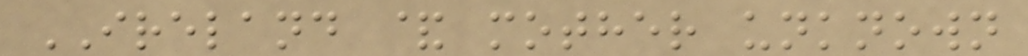IRELAND & mother unknown
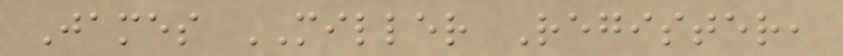James MILLER Register,
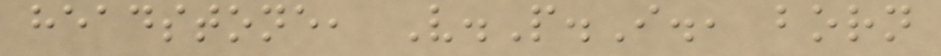headstone, V.P.I., born
